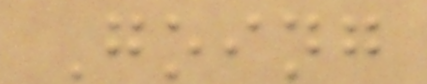Going
